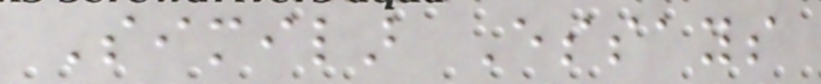Similar Essays
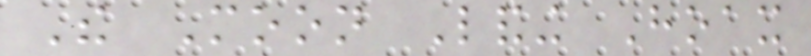The Moon Landing Hoax
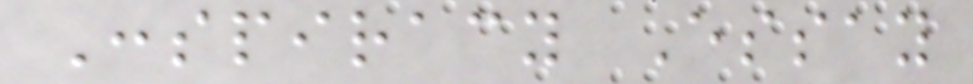Conspiracy Essay
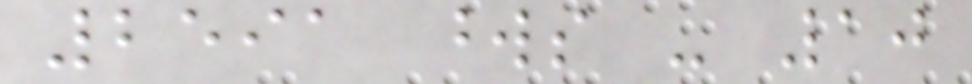2591 words - 10
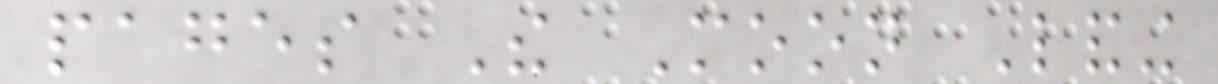pages The Moon Landing
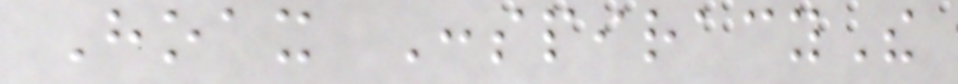Hoax ConspiracyThe
